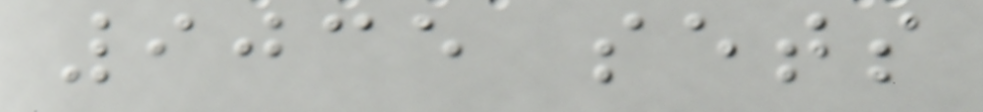9035 sets
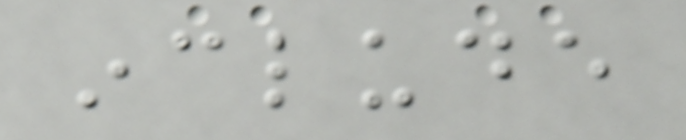include
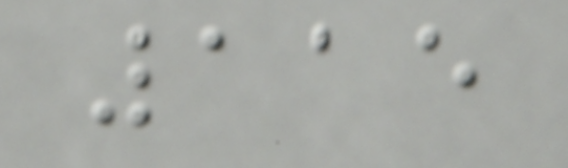115
